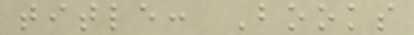title: Books
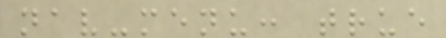nav-menu: true
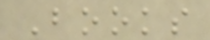Books
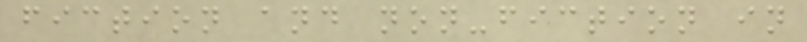fiction and non-fiction in
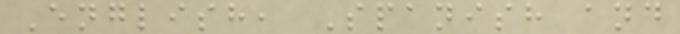English, Spanish and
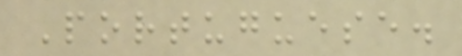Portuguese.
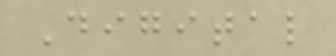Digital
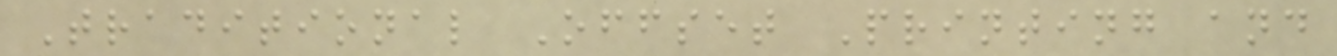Traditional Offset Printing and
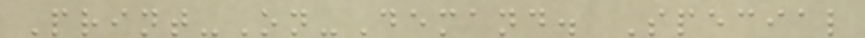Print-On-Demand. Special
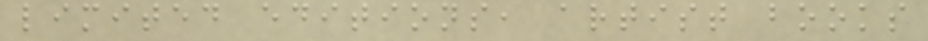limited editions, artist books
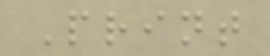Print
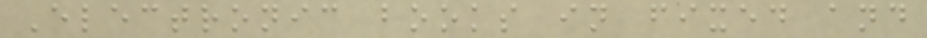Electronic books in fixed and
